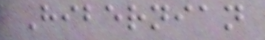Hibernian
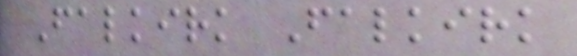Falkirk Falkirk
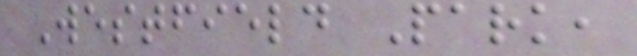Westfield Park,
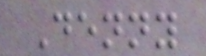Denny
